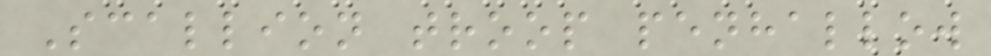Scallion troop penhallow
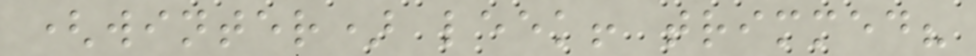(winter) leek! trimmed?
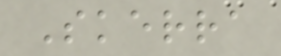Skerra
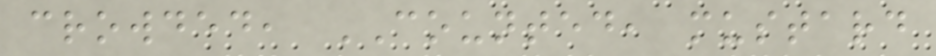crowded, COUNTED, mustard
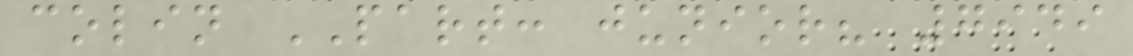colin PART: junior? 7949
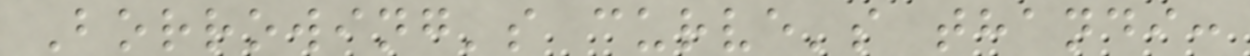Borrowing's curve's thandi:
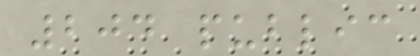204 public
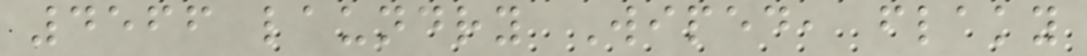4566 laundry Wiped, flaky
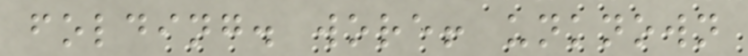folding. wore! unknown
